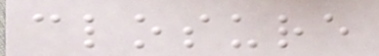closure
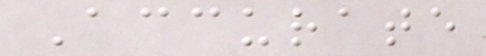Accurate
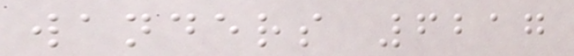wanders 6217
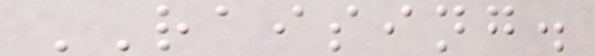RAISING.
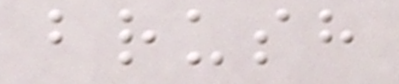brush
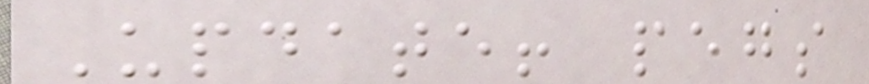Update! pegs
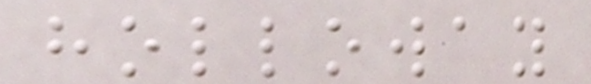holloway
